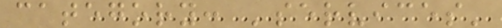category: 'services'
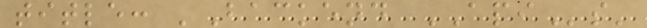title: 'Backend APIs'
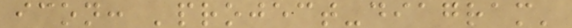icon: 'project-diagram'
